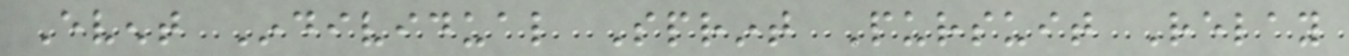Event Individual Sprint Pursuit Relay
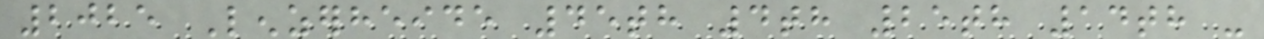2025 Lenzerheide 45th 4th 25th 14th -
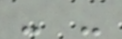- -
